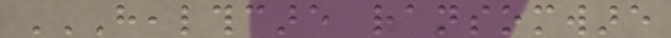HEALTHCARE RANSOMWARE
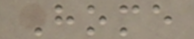Home
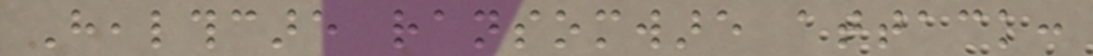Healthcare ransomware attack:
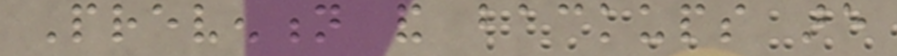Prevention and backups are
